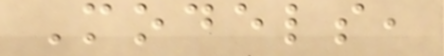Models,
